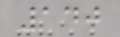140
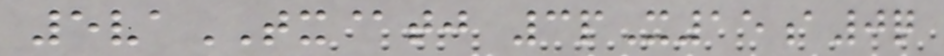5vaTX@tj 3pX15a0q
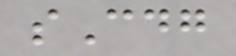sCdg
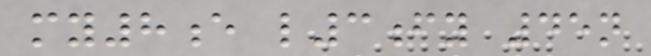my8e l3fy 45n
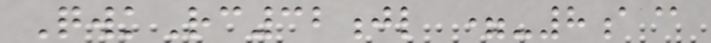QwkRc32jl =-8a@
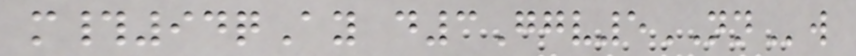m#94qAy d3Ggv5NNw
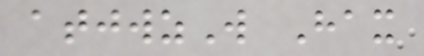atjwzW Hax
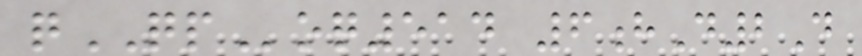qQPoq514 6hD2D
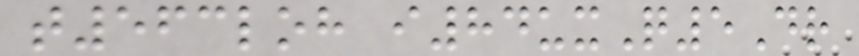t563loh i84uxQ5Dr
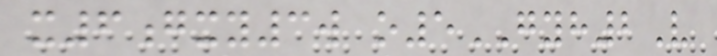x6gxy3w o5GYH2V
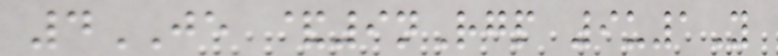4JE &9nRgp 9u1Y
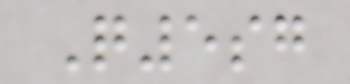Q5sg
